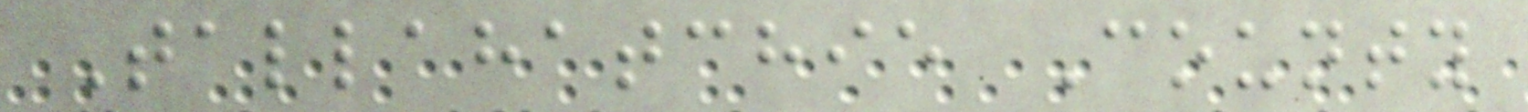Tallahatchie County
